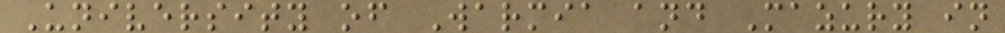University of Warmia and Mazury in
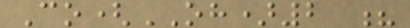Co(OH)2 ?
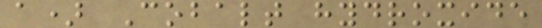a) Cobalt hydroxide
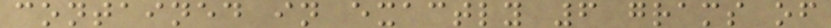contained in exactly 6 grams of
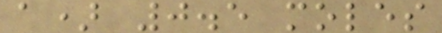a) 0.5 moles
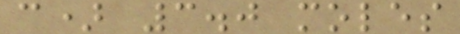c) 3.0 moles
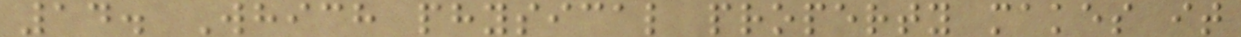14. Which physical property makes it
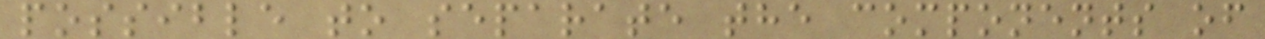possible to separate the components of
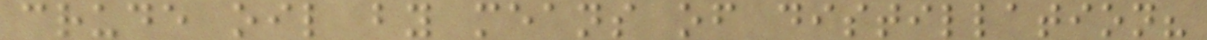crude oil by means of distillation?
